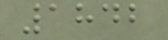1842
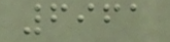6961
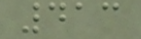413
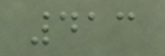413
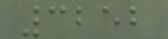3252
